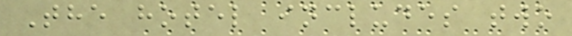The hotel includes two
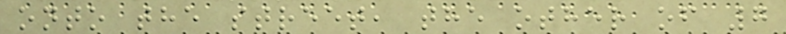onto the street, the other of 7
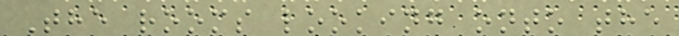The rooms looking onto the
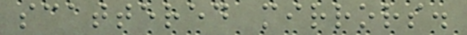scattered mirrors.
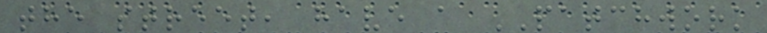the street, have a PATCHWORK
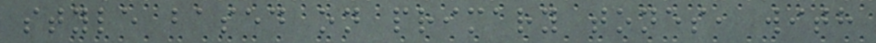style based on primary tones, with
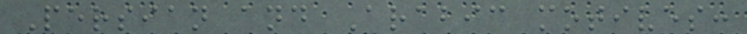Persian and Arabic motives:
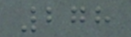278
